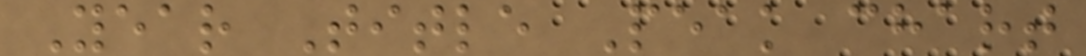Year Title Peak chart
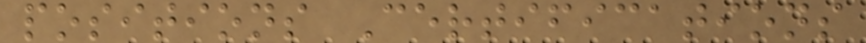positions Certifications
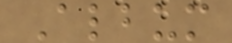Album
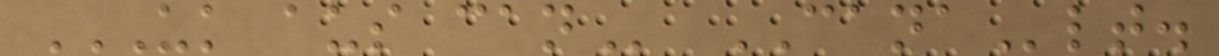UK AUS CAN CANAlt.
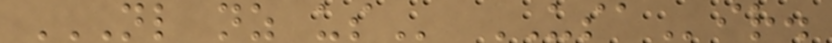NL NZ US USAir.
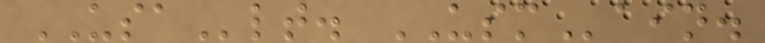USAlt. USMain.
